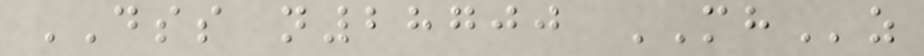DSS n28700 MHz
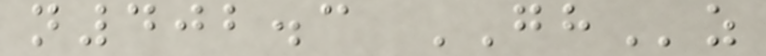n402.3 GHz
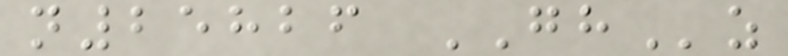n25826 GHz
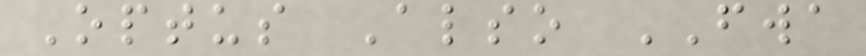Optus Also FWA
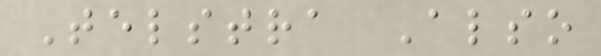Telstra Also
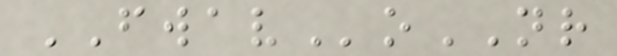FWAVoNR
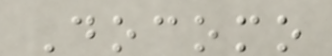Docomo
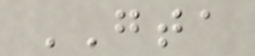GTA
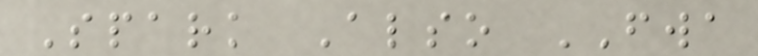Spark Also FWA
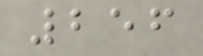256
